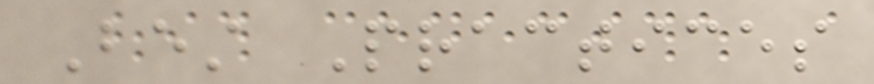Best Practices
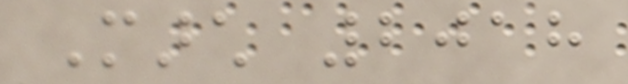March 2018
